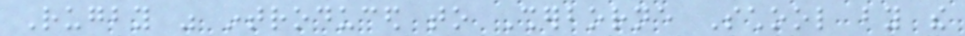Rugby was introduced to Sherborne School by the
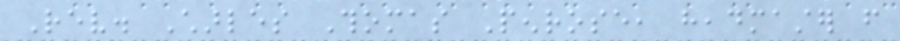Rev. Charles Thomas Penrose, headmaster from
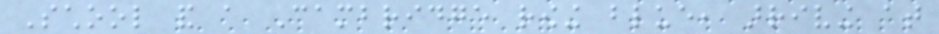School and a Cambridge rowing blue, arriving at
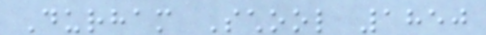Durham School 1850
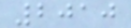2010
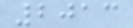2013
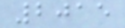2015
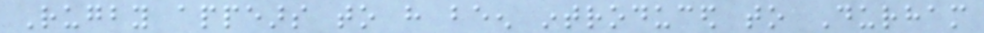Rugby appears to have been introduced to Durham
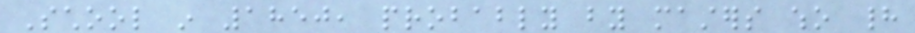School in 1850, probably by masters who had
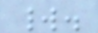world.
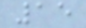15
